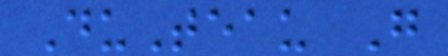DuTeau G
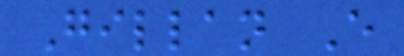Gillan E
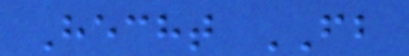Hecht FB
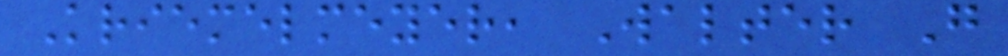Kriemelmeyer, Walter G
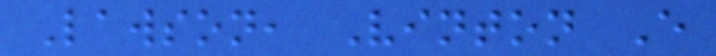Lawson, Vinton E
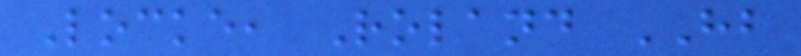Locke, Roland HB
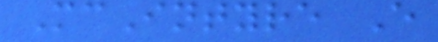McIntyre E
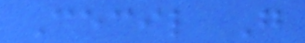Cecil G
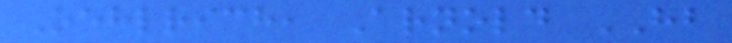Oehlrich, Arnold HB
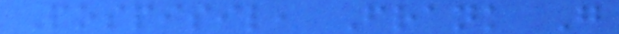Pospisil, Frank G
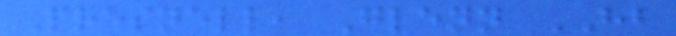Presnell, Glenn HB
